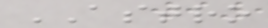ASTRO
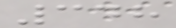348
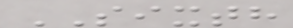SIXTH
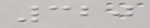320
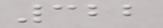322
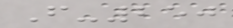F-250
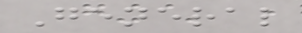General
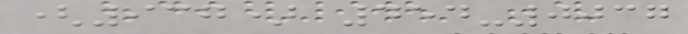(937) 454-0037
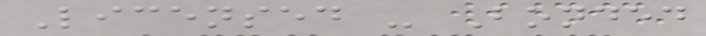Licensed - Bonded
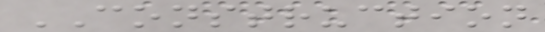CONSTRUCTION
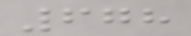678
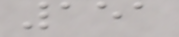151
